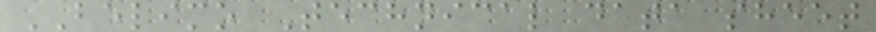BELIMO Technical data sheet
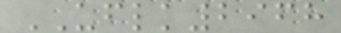UFLK2968
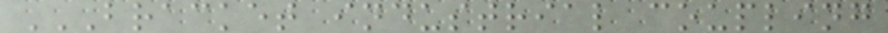BRACKET INDUSTRIAL COUPLING
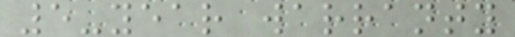5-year warranty
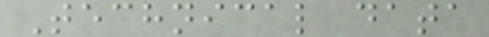Technical data
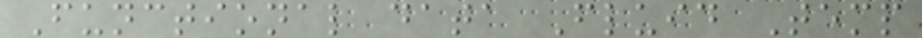Functional data Fluid Temp
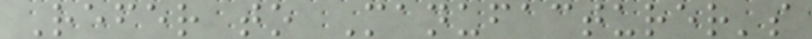Refer to Manufacturer's
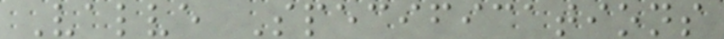Valve Specifications
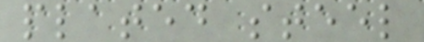plated steel
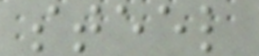steel
